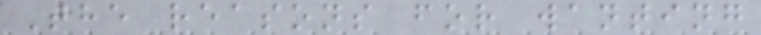The reasons for wanting
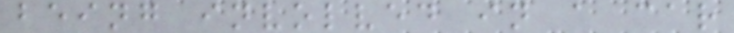being involved in a car
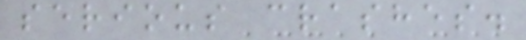serious crashes.
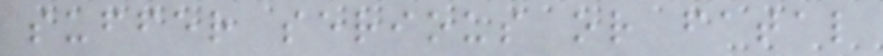suffer serious or fatal
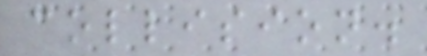collision.
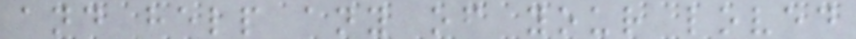and help any of your loved
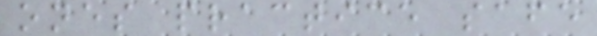ones practice safe
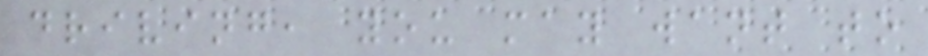driving, you may want to
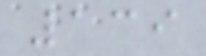139
